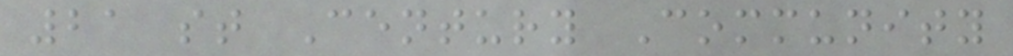21 st Century Community
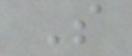S
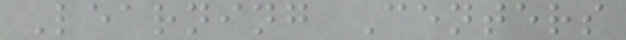Learning Centers
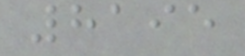8195
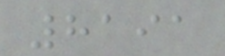8191
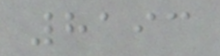8193
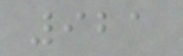921
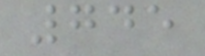745
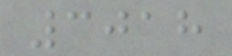3018
